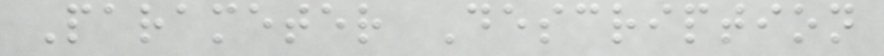Parameter Description
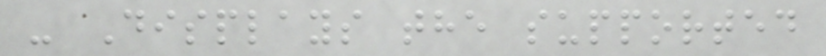- Displays the supported
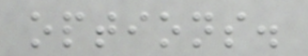options.
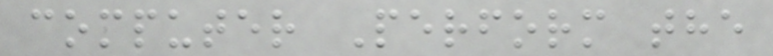computer Perform the
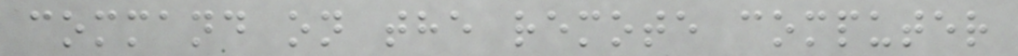command on the remote computer
